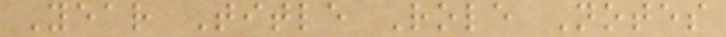Year Title Role Notes
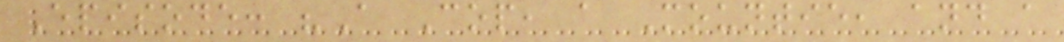Episode: "A Cop, a Mountie, and a
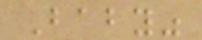Baby"
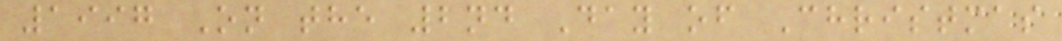1997 On the 2nd Day of Christmas
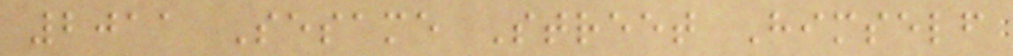2011 Sesame Street Himself
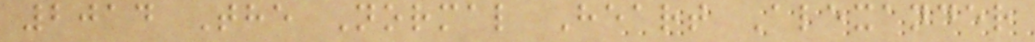2014 The Normal Heart Alexander
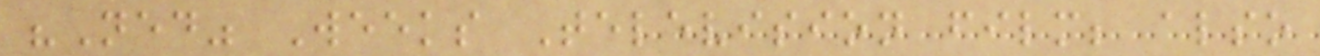"Ned" Weeks Television film; also
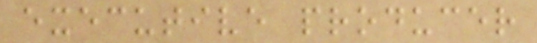executive producer
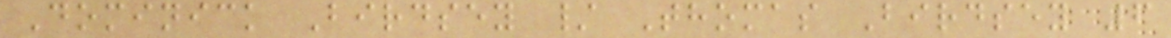Dominick Birdsey / Thomas Birdsey 6
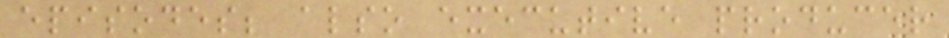episodes; also executive producer
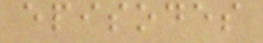episodes
